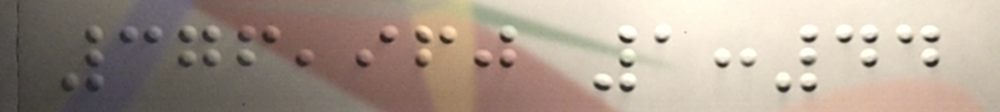376,960 1:44
